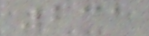231
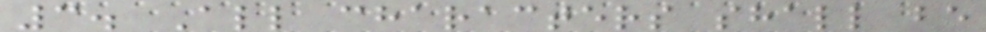3. All characters shall be
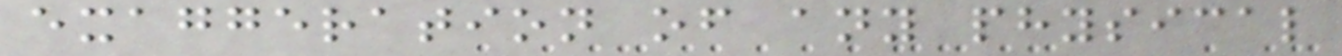exaggeration of any physical
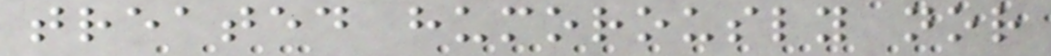treated humorously nor
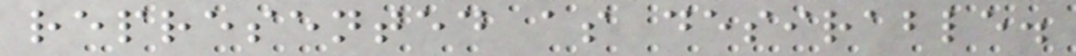represented as desirable.
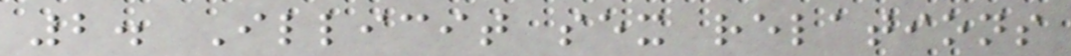2. Illicit sex relations
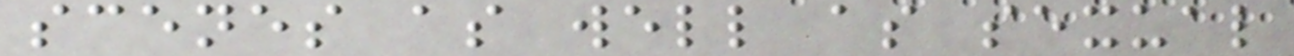scenes as well as sexual
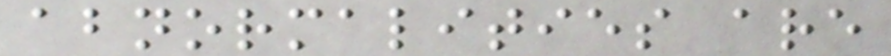abnormalities are
